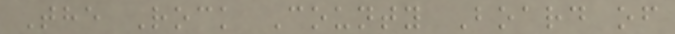The Rock County Board of
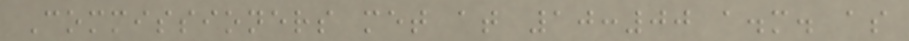Commissioners met at 10:00 a.m. as
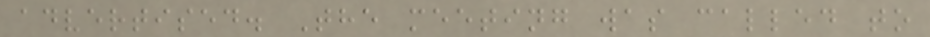advertised. The meeting was called to
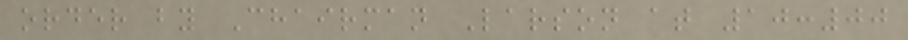order by Chairman Larson at 10:00
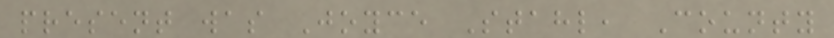present was Joyce Stahl, County
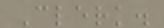Clerk.
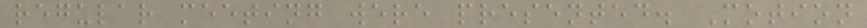regular meeting were presented. Motion
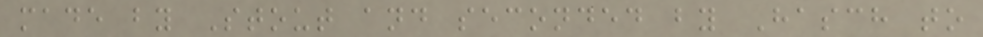made by Stout and seconded by Hasch to
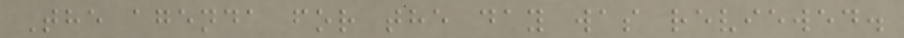The agenda for the day was reviewed.
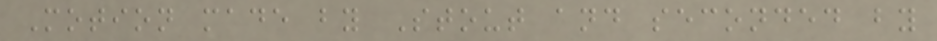Motion made by Stout and seconded by
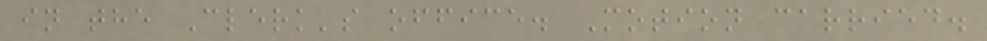in the Clerk's office. Motion carried.
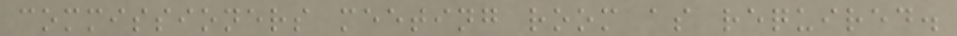commissioners meeting room as required.
